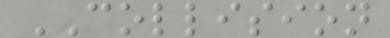COLLISION
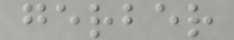gerber
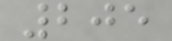205
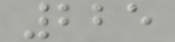225
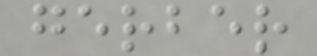gerber
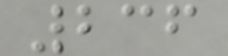236
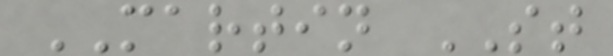MARTIN ST
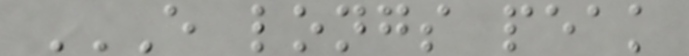E LONGS PEAK
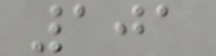101
